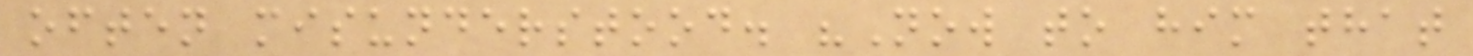often misunderstood. "Now to him that
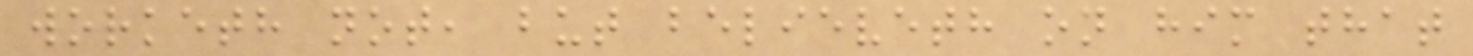worketh not, but believeth on him that
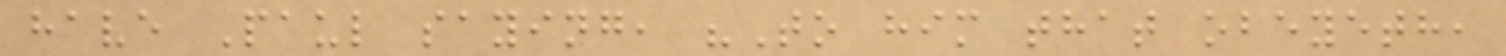have Paul saying, "To him that obeyeth,
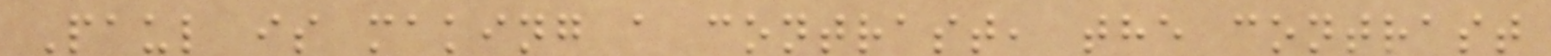Paul is making a contrast, the contrast
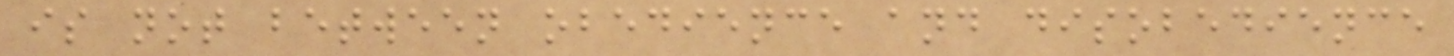is not between obedience and disobedience
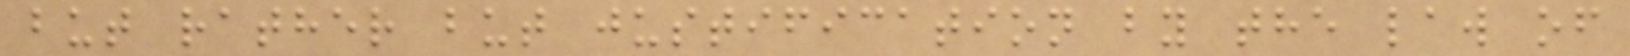but rather but justification by the law of
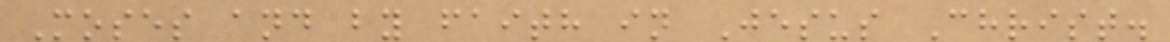Moses and by faith in Jesus Christ.
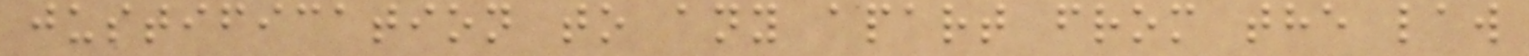justification to any apart from the law
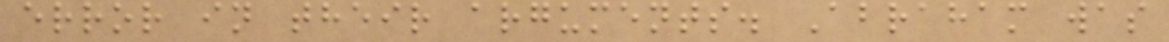error in their arguments. Abraham was
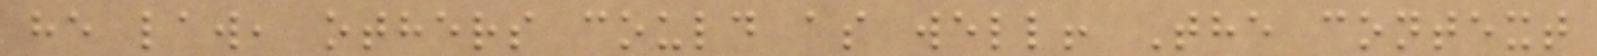he law, others could as well! The context
